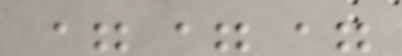===
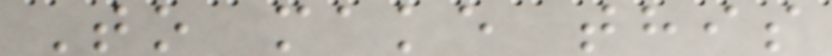To make this
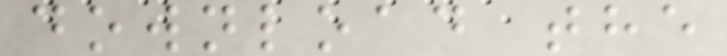download the
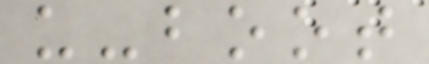u-boot
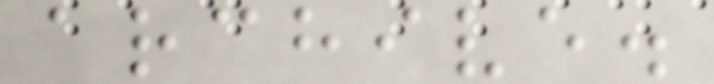archive.
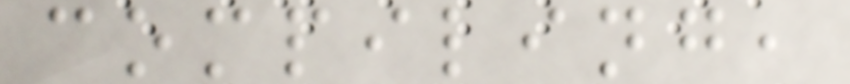compiling,
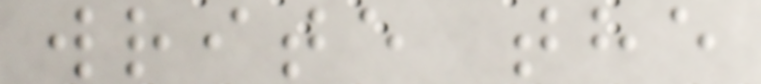write the
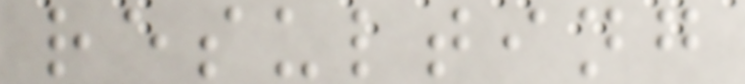resulting
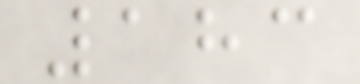183
